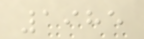1985
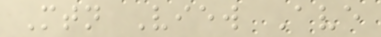Mtn View Ave
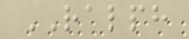RALPH
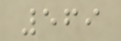569
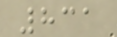831
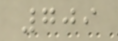709
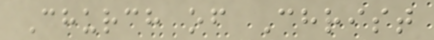Church of Christ
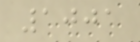1001
